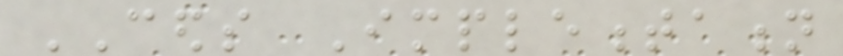CEDS Implementation
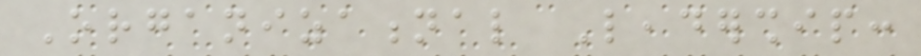Organizational Leadership:
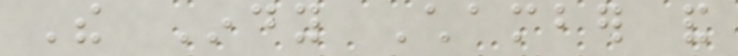The Indy Chamber and
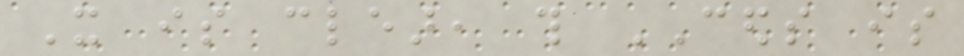It is clear, this CEDS is
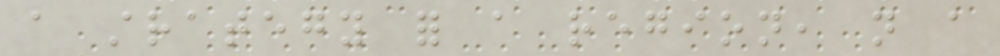a strategy for a region, not a
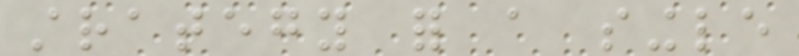strategy for a single
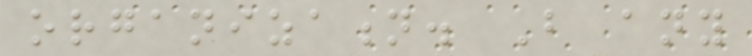organization. But any
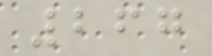267
